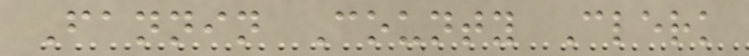Fannin County Clerk
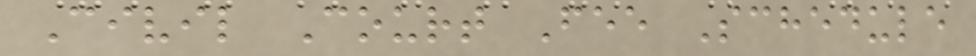Civil Court Fee Schedule
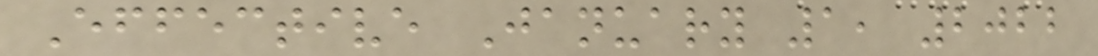Effective January 1, 2022
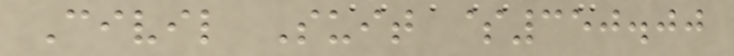Civil Suit $350.00
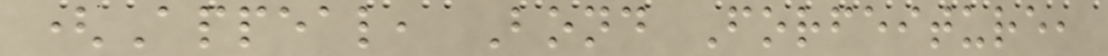(Appeal, Bond Forfeiture,
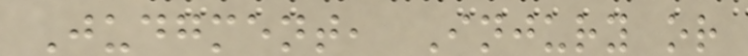Judgment, Injury or
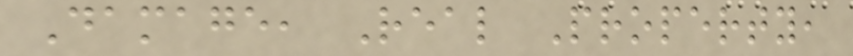Damage, Real Property,
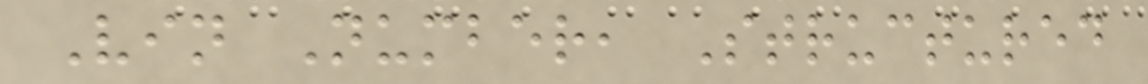Vin Number, Structured
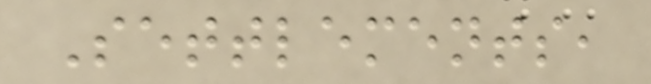Settlements,
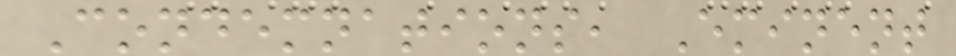Condemnations, Eminent
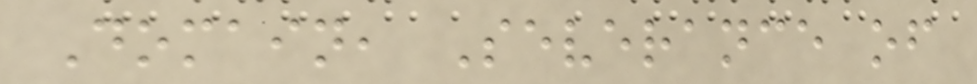Domain, Severance of
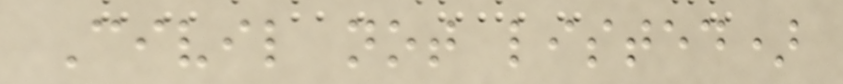Civil not listed)
